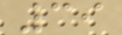39
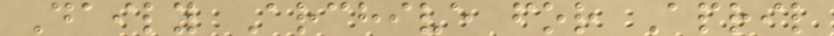Daily Archive for April
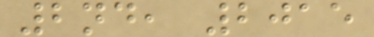2nd, 2015
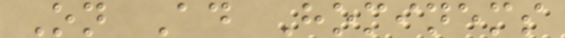On Ad Hominems
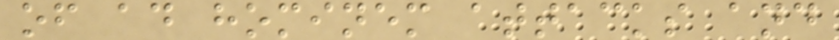of ad hominem attacks and
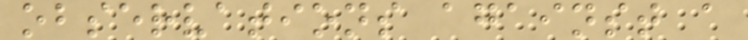observations against a
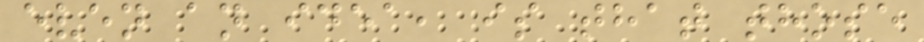even an idea, is that those
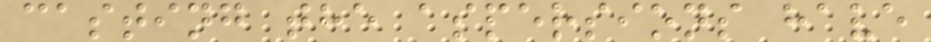casting the aspersions have
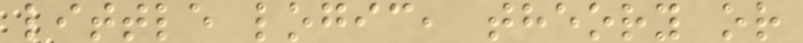little logic, theory or
